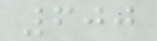600
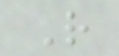R
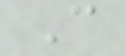C
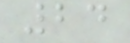24
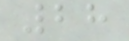28
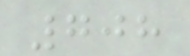708
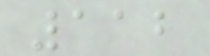112
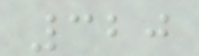320
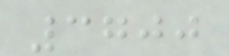3700
